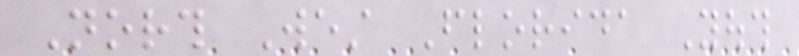North West Florida Youth
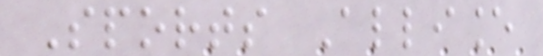Sports Alliance
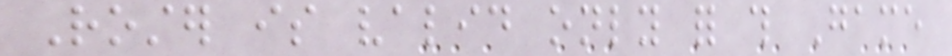Roster is valid only for this Game
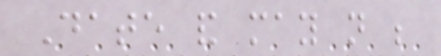Date and may not be
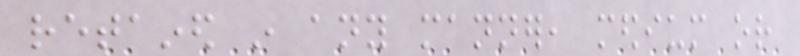retained in any manner, medium or
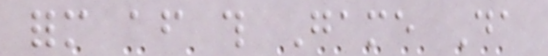form after this Game Da
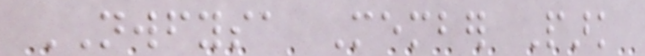NWFYSA Member Park
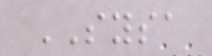SYSA
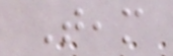Team
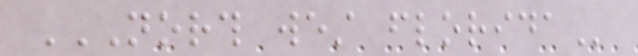NORTH WEST FLORIDA
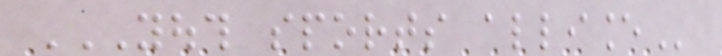YOUTH SPORTS ALLIANCE
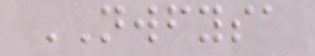NWFYSA
